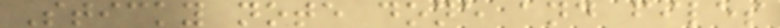Sticky note done and files
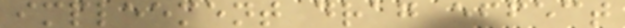impleement drag effect
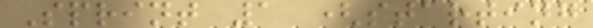Sprint 1 (starting
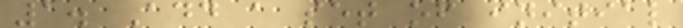1. Add a set of initial
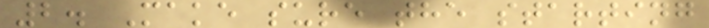2. Make sure the starting
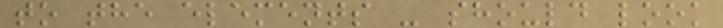to the elements - should look
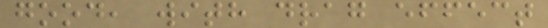good, with drag effect
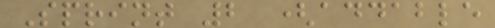Sprint 2 (addable
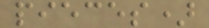pieces)
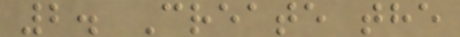2. Create the
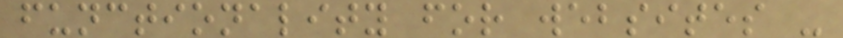functionality for websites -
